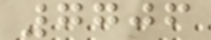7706
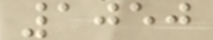1050
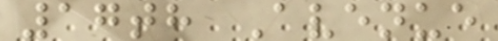17th Avenue
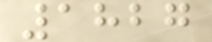1827
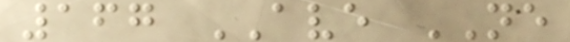167 AVE NE
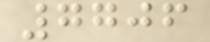7706
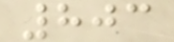803
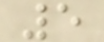5
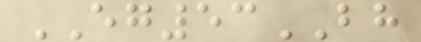EG53BH
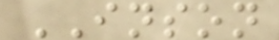INSON
